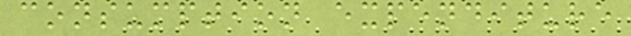consumption expenditure
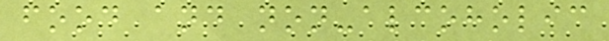food and non-alcoholic
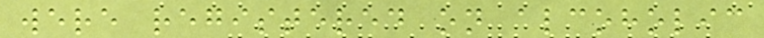were registered on alcoholic
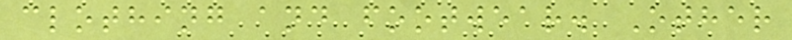clothing and footwear. Other
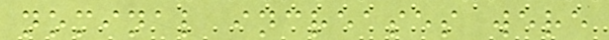nominal increases were
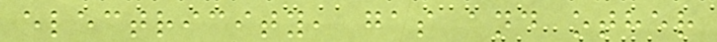electricity, gas and other
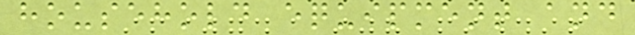household equipment and
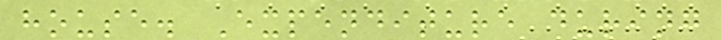house. Expenditure during
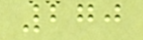270
